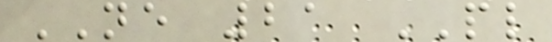NE 21 PL
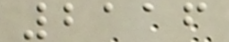2116
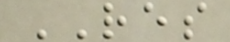RES
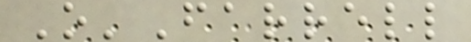O'Farrell
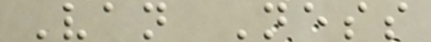Van Ness
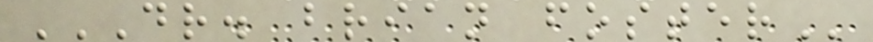DR. BRIAN FOSTER
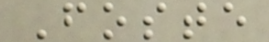Foste
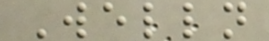Welln
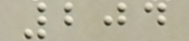204
